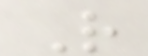R
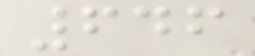646
